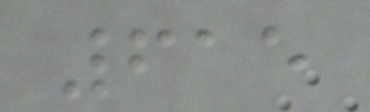615
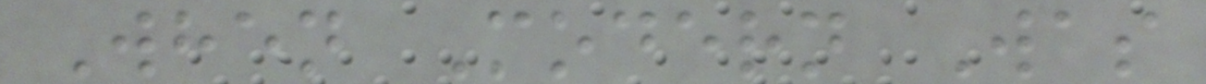When Modern Was
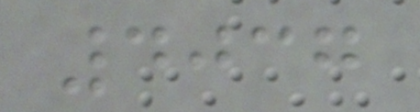4037
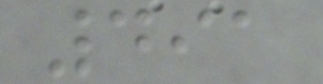491
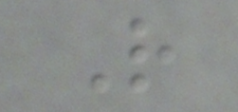R
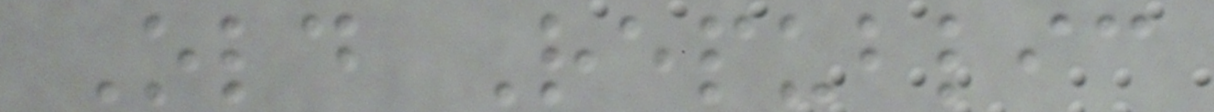Old Republic
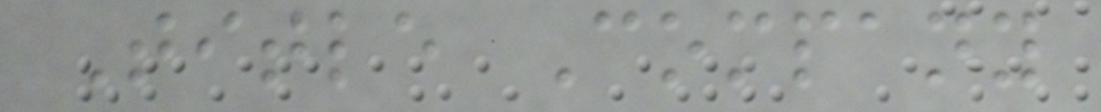Title Company
